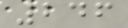246
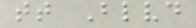tt Blvd
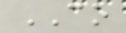CO
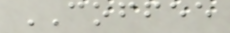COFFEE
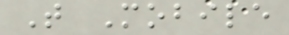T Mobile
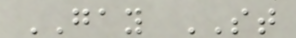GAY ST
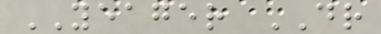YEAGER DR
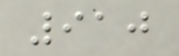910
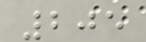205
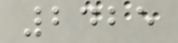2425
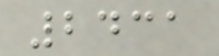2431
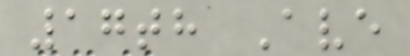17th Ave
